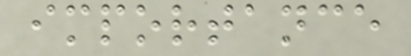importance
